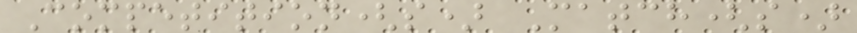Competition(s) Match(s)
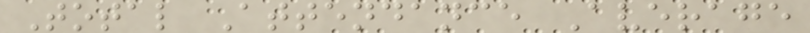Total Attendance Average
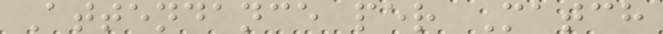Attendance per Match
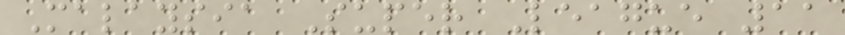Malaysia Super League 11
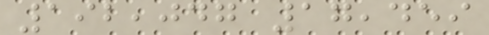192,047 17,459
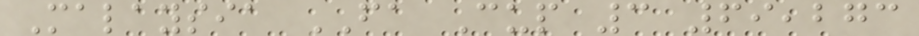Malaysia FA Cup 3 69,273
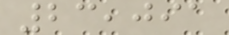23,091
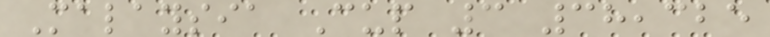Malaysia Cup 3 38,325
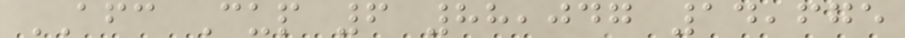AFC Cup 6 88,047 14,675
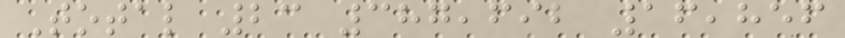Total 23 387,692 16,856
